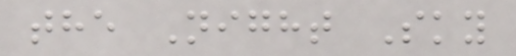the Night Sky
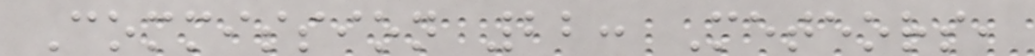Commission 22: Meteors,
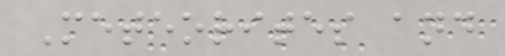Meteorites and
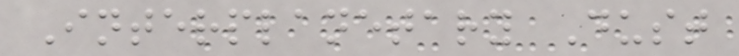Interplanetary Dust
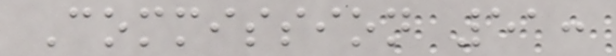Commission 51:
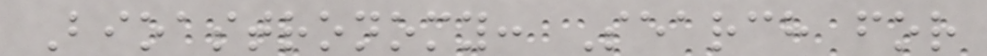Bioastronomy: Search for
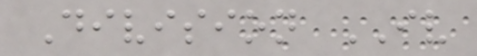Division IV
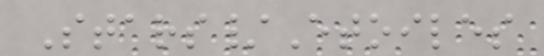Stars/Etoiles
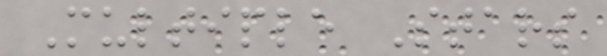Multiple Stars
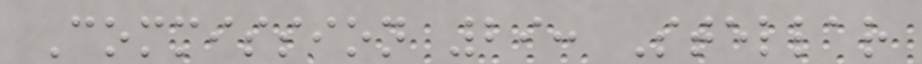Commission 29: Stellar
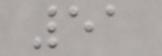51
